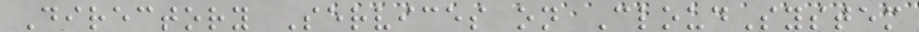Directory Services on CloudSystem
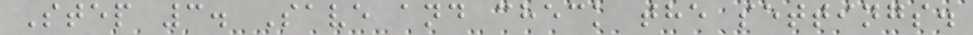Step 3. Save and check the settings.
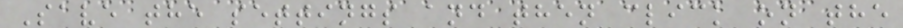Save the settings and then click on the
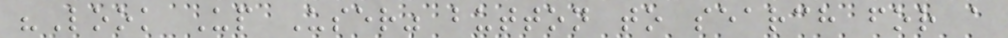"Look Up User" button to search for a
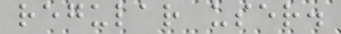regular user.
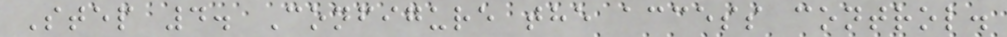Step 4. Configure the access control.
